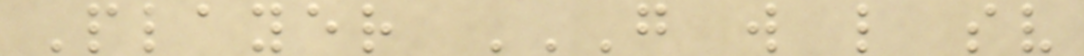Player G W L SV
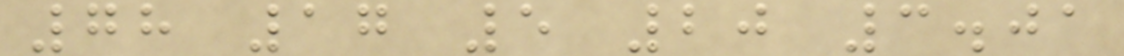78 17 5 20 3.01
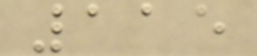115
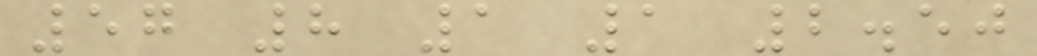57 8 1 1 2.50
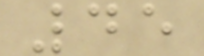45
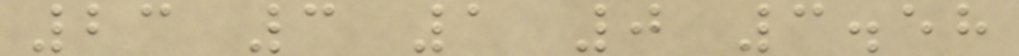23 3 1 0 3.58
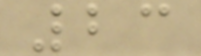23
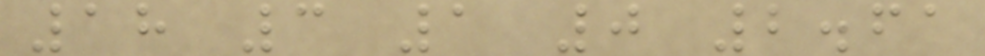18 3 1 0 2.61
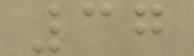37
